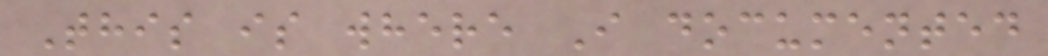This is where I documented
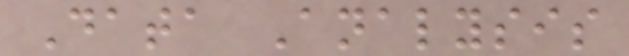Data Analysis
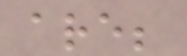are;
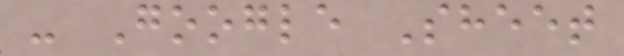- Google Sheet
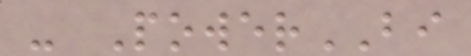- PowerBI
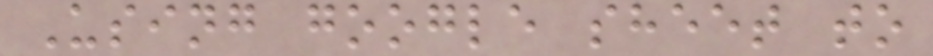Using google sheet to
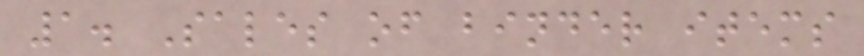1. Sales of binder items
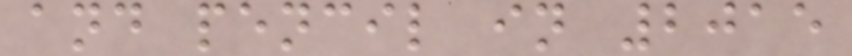and pencil in 2015
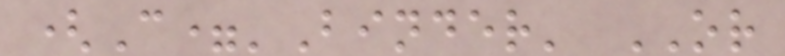(C='Binder' OR
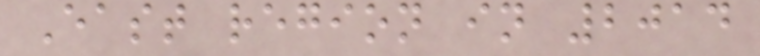East region in 2014
